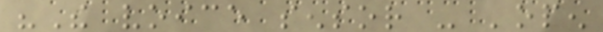"The voice sensor - 'open
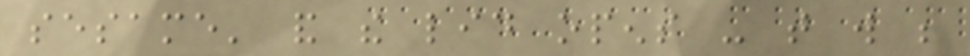sesame' and the lid opens - that will be
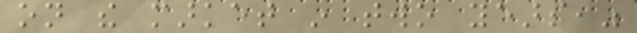on the market in two years,"
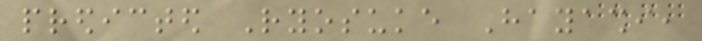predicted Ryosuke Hayashi,
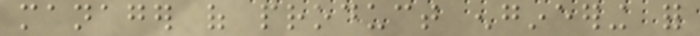manager of product engineering for
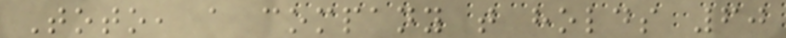Toto, a company that holds 60
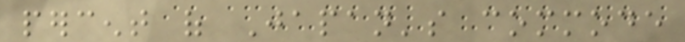percent of Japan's commode
